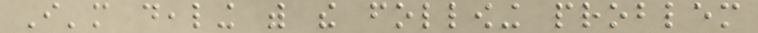I'm dealing with the following problem
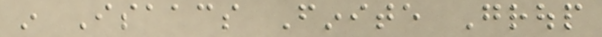in Isaacs Finite Group
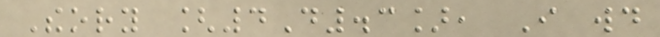Theory [4D.3], I would
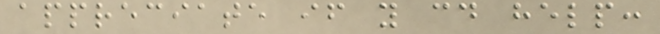appreciate if you could help:
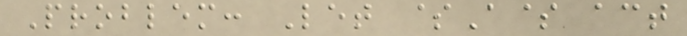Problem: Let $A$ act
